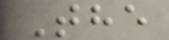The
